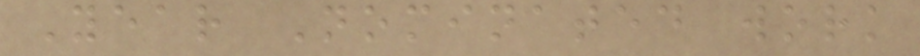Year Nominated work
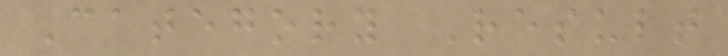Category Result
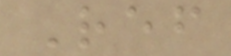Ref
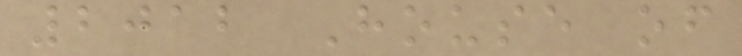2012 House of
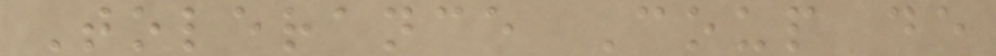Tolerance Coup de
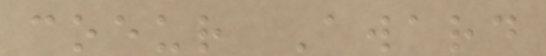coeur Award
